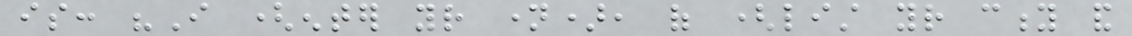is: "I (enter your name), of (list your city and
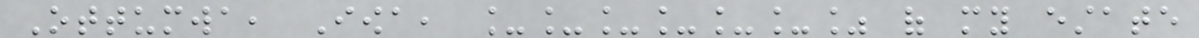Ottumwa, Iowa, ______% of my estate
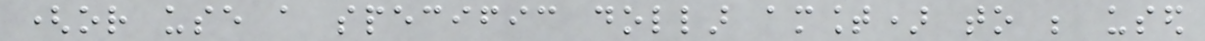(or use a specific dollar amount) to be used
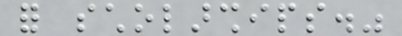for scholarships."
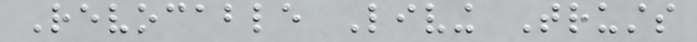Revocable Living Trusts
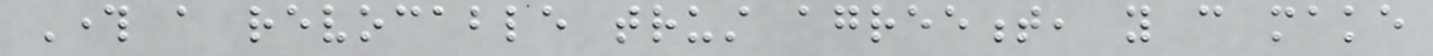Through a revocable trust agreement, you can make
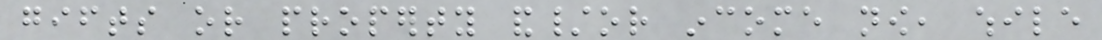gifts or property and/or income now, while
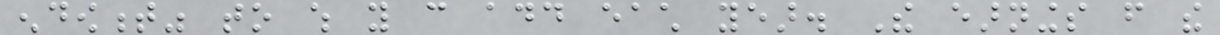endowment" to which you can add each year. The earnings from the
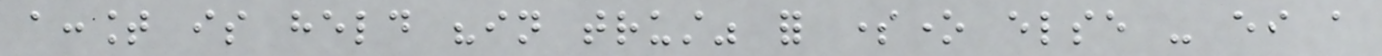account is held "in trust" for someone else - either a
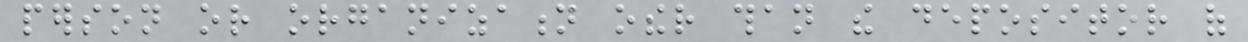person or organization other than the depositor of
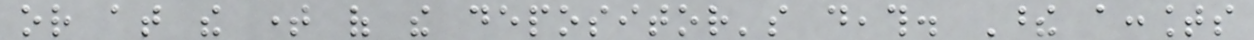or at the time of the depositor's death. These accounts
